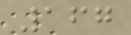167
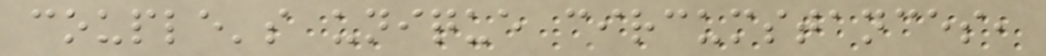couple's unique circumstances,
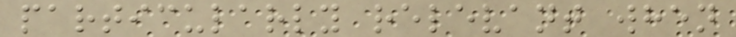particularly relevant when
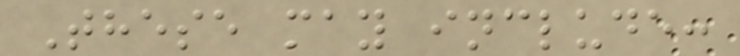These may include:
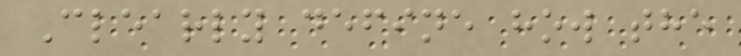Clearly define how the
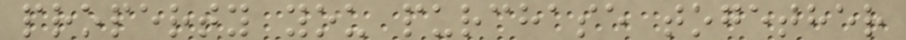property you purchase together
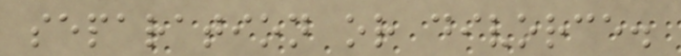separation or divorce.
